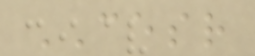CESR
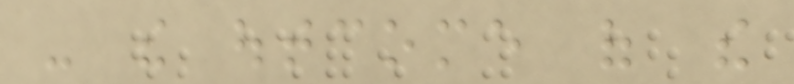- the outcome of the
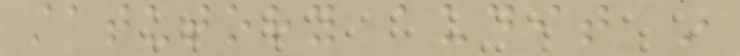statutory audit in
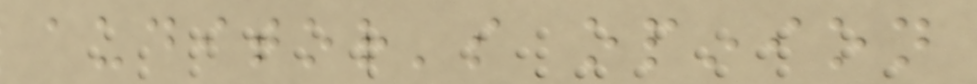auditor's opinion
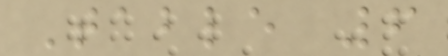Table 6
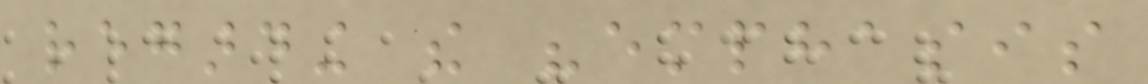regarding the "emphasis
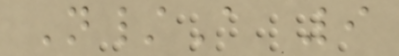N/A 9
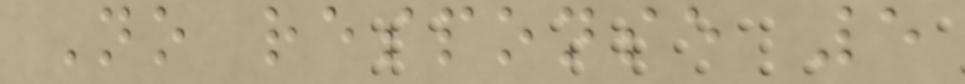No response 5
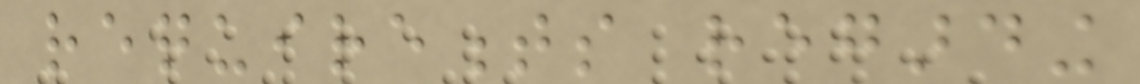requirements regarding
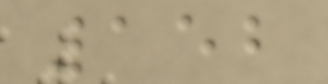152
